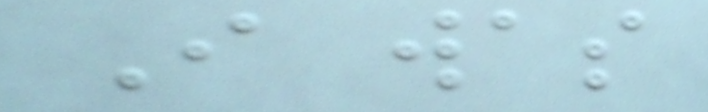I was
